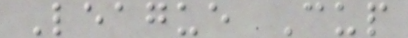League Cup
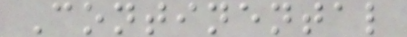Continental
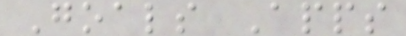Goals Apps
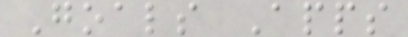Goals Apps
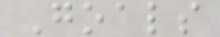Goals
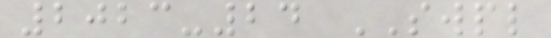2023-24 SWPL
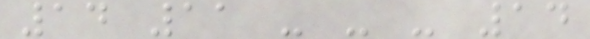14 11 - - - 14
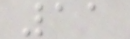11
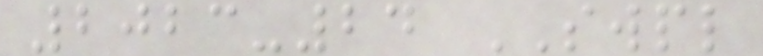2023-24 SWPL
